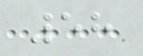58
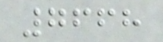7668
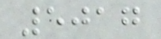5017
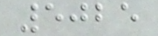5025
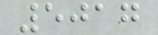5017
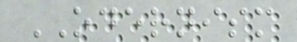ODERNISM
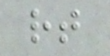rt
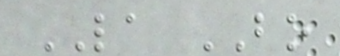LA BO
